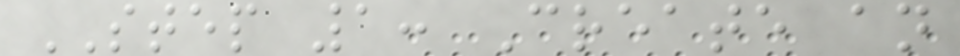STEP 1: Create an
